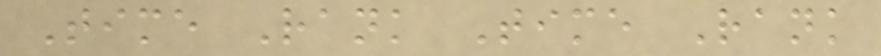Time Rank Time Rank
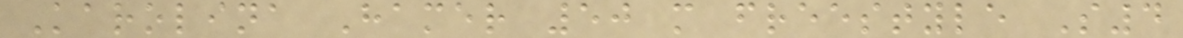Karolina Hamer 50 m freestyle S4
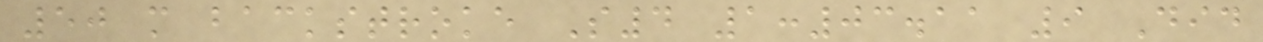50 m backstroke S4 1:03.11 9 Did
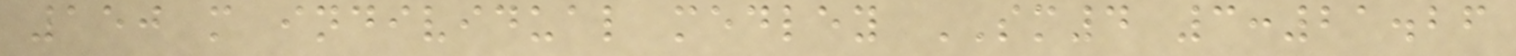150 m individual medley SM4 3:21.26
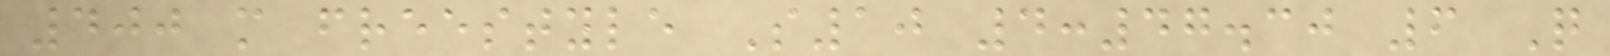400 m freestyle S10 4:47.30 6 Q
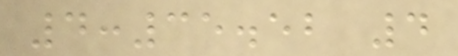4:35.52 4
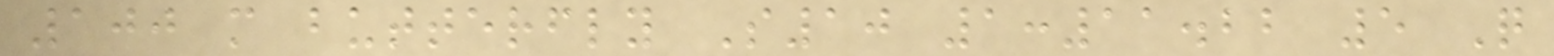100 m butterfly S10 1:11.22 5 Q
